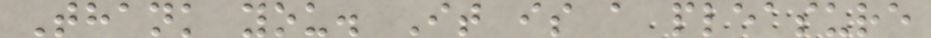Thank you. It is a pleasure
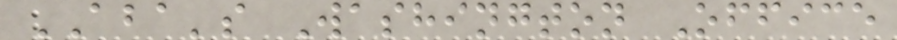ABA's Washington Office
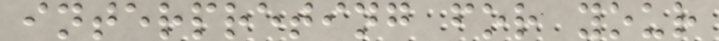interpreting for your
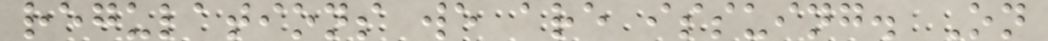regulations we are issuing. On
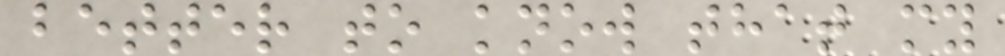better to know that my
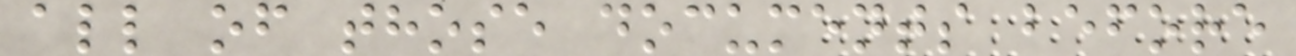all of those documents before
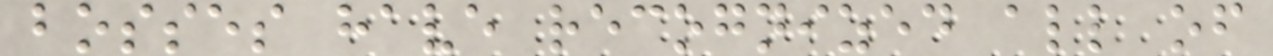bosses have recognized all of
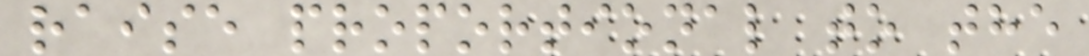raise proportional to the
